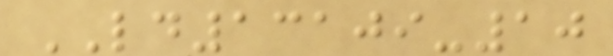LD13109-10
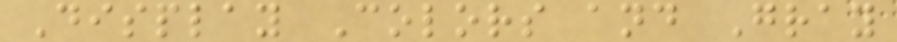Display Colors and Gray
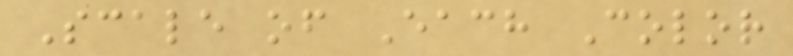Scale of Each Color
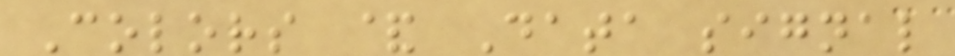Colors & Data signal
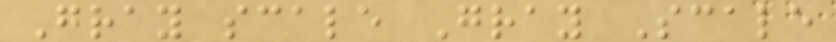Gray scale Gray Scale
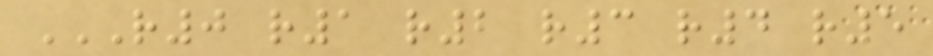R0 R1 R2 R3 R4 R5
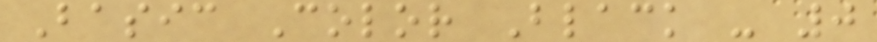Basic Color Black - 0
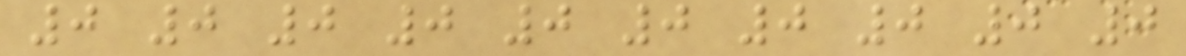0 0 0 0 0 0 0 0 0 0
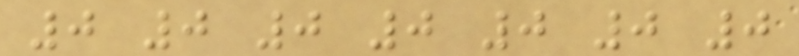0 0 0 0 0 0 0
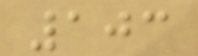103
